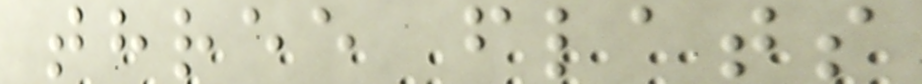three flats
